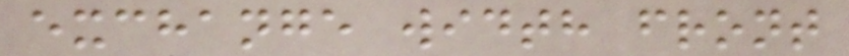exchange width front
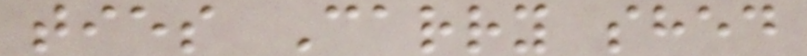ties Carry shed
